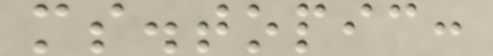ms.topic:
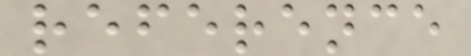reference
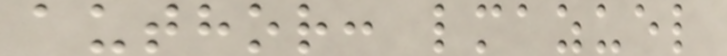author: lmazuel
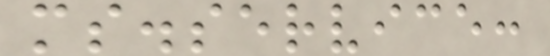ms.service:
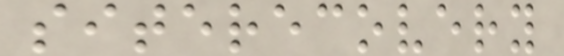siterecovery
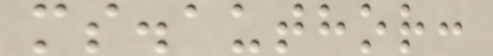ms.author:
